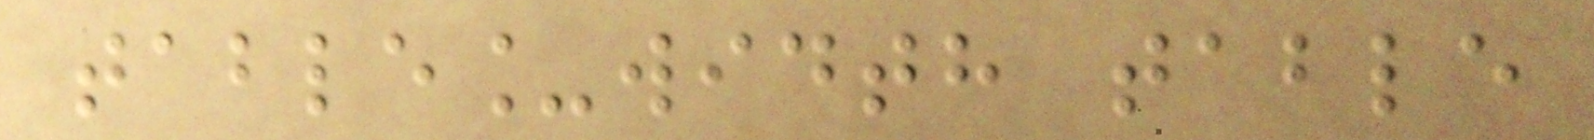table_width table
